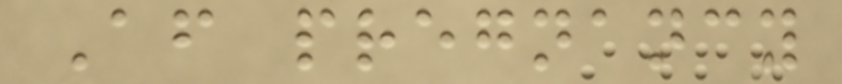After pregnancy
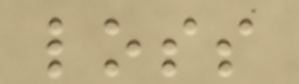loss
